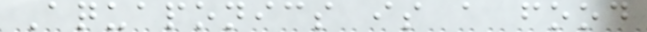Aquaponics is a food
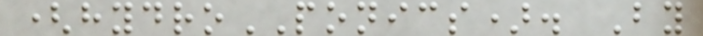(hydroPONICS). By
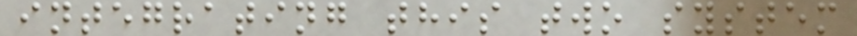integrating this two system
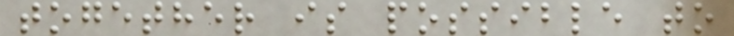together is possible to
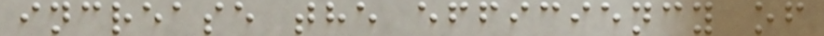increase the efficiency of
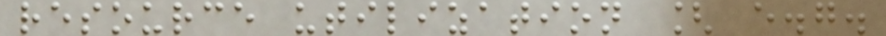resource utilization [ e.g.
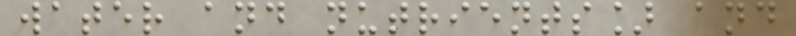water and nutrients] and
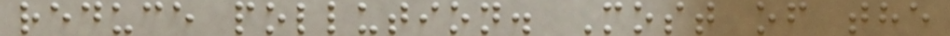reduce pollution. Most of the
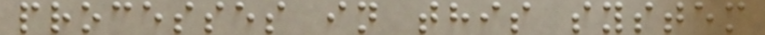processes in this system
